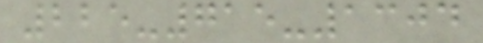225-715-1304
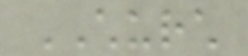CHURCH
